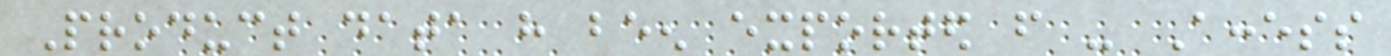Product data have been exported from - Access
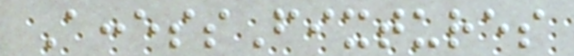AccessFixtures
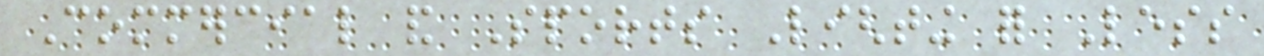Commercial and Sports Lighting for Less
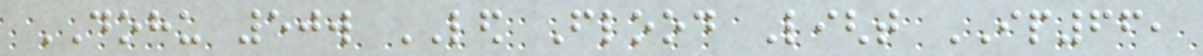DOHU 50w LED Flood Light IP66,
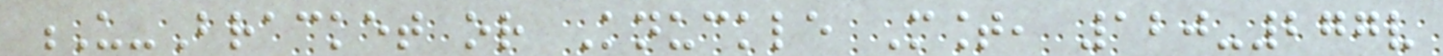U-Bracket or Knuckle Mount, 120-277v
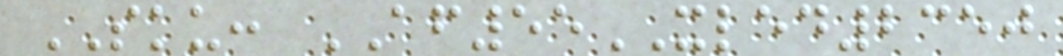SKU: AF55XLED2350
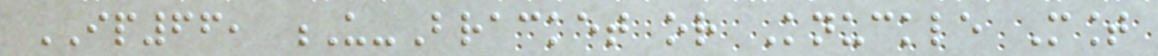IP66, U-Bracket or Knuckle Mount
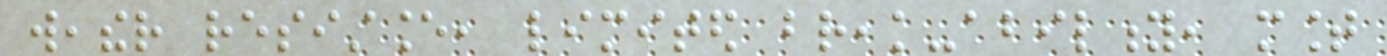weather resistance, limited break-ability, mount
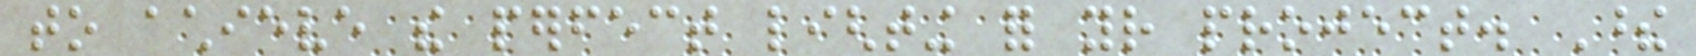to achieve the perfect lighting for your project. These
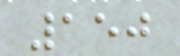150
